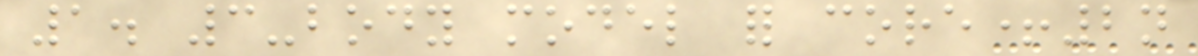1. 3-body model for core+2n
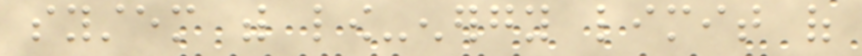system with low-energy limit of
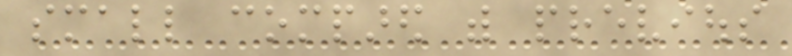small compared with previous
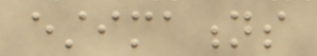estimations
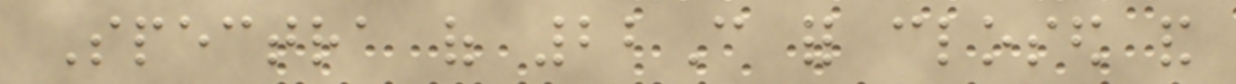Spectra of 22C for closed and
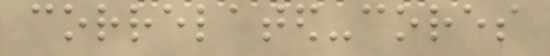correlated-cores
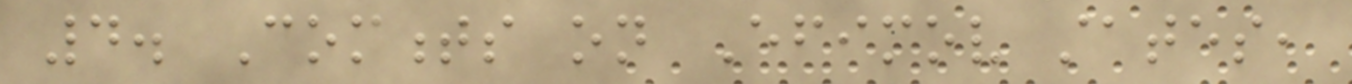4. Comments on Efimov states,
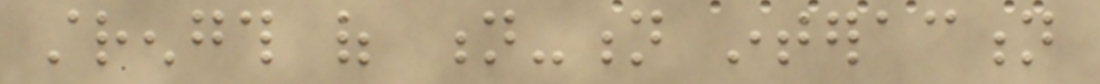strength of n-n interaction
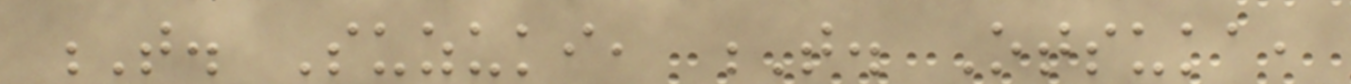T. Suzuki, T. Otsuka,
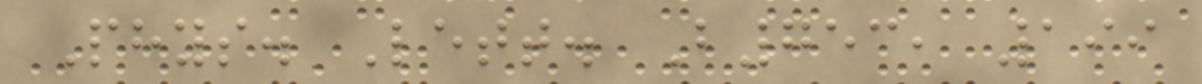Phys. Lett. B753, 199
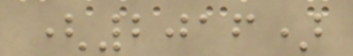(2016)
